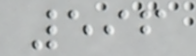596
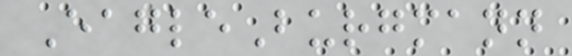EagleBurgmann
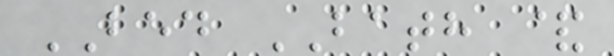BED BATH &
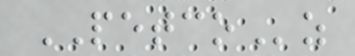PETCOz
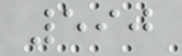590
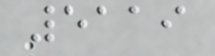5119
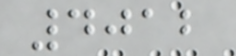4012
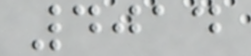4014
